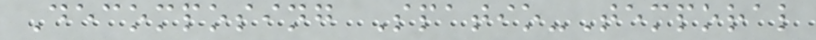Decomposing Spatio-Temporal
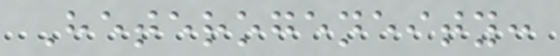Heterogeneity:
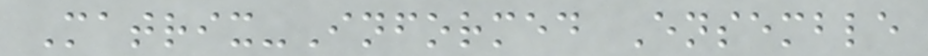Matrix-Informed Ensemble
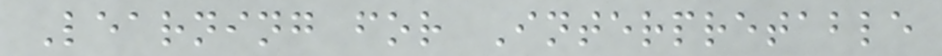Learning for Interpretable
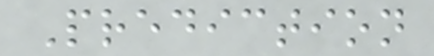Prediction
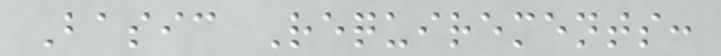Basic Requirements:
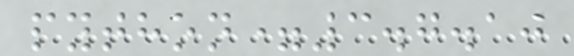python=3.7.10
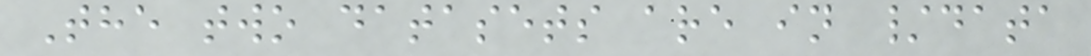The two datasets are in /data
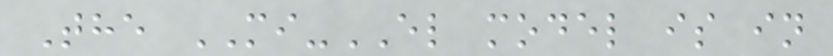The MI-EL model is in
